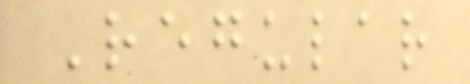Regular
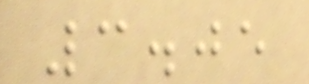3.05
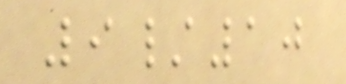9/10
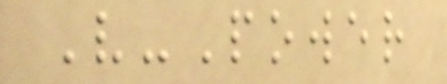V-Power
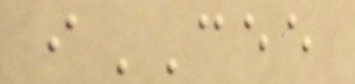iCEE
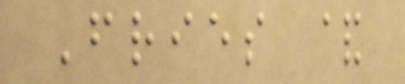Fries &
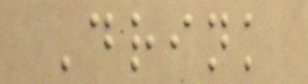Drink
